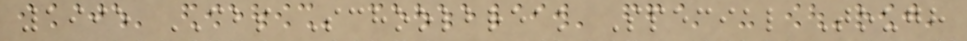1995 CBS Schoolbreak Special Tough
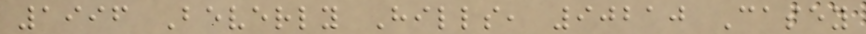1996 Beverly Hills, 90210 Casey
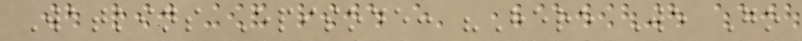Watkins Episode: "Here We Go
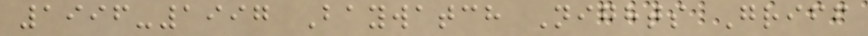1996-1997 Baywatch Nights Griff
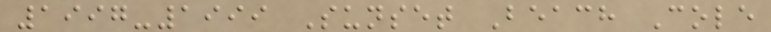1997-1999 Sunset Beach Cole
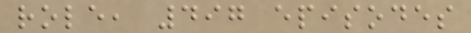role, 497 episodes
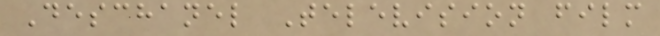Deschanel Television film
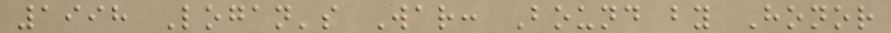1998 Logan's War: Bound by Honor
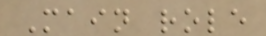Main role
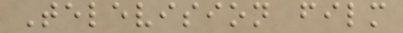Television film
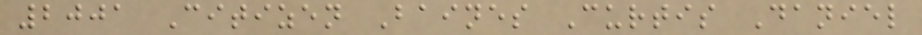2001 Citizen Baines Curtis Daniel
